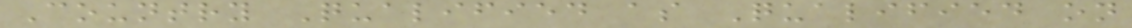Country Qualified as Qualified on
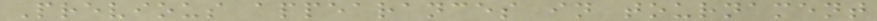Previous appearances in tournament
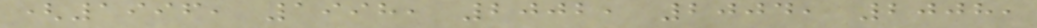(1996, 1998, 2002, 2004, 2008,
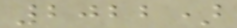2022)
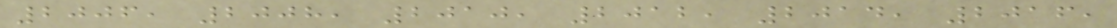2006, 2008, 2010, 2012, 2014, 2016,
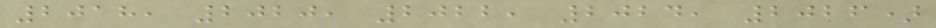2018, 2020, 2022, 2024, 2026)
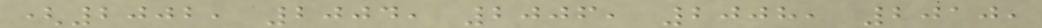(2002, 2004, 2006, 2008, 2010,
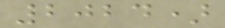2024)
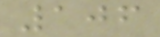106
